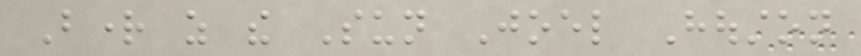Bright as the Sun Joel Houston
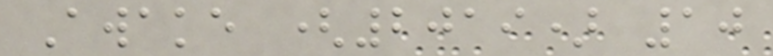Awake (2019) 10
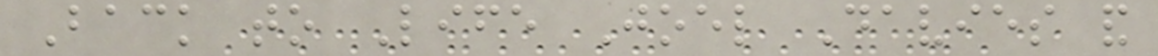Back to Life Joel Davies and
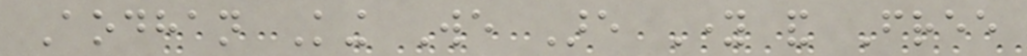Aodhan King We Are Young and Free
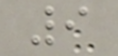9
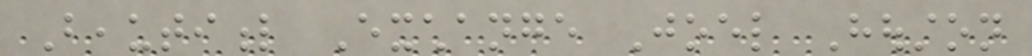Beautiful Exchange Joel Houston
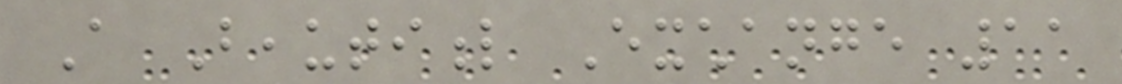A Beautiful Exchange 11
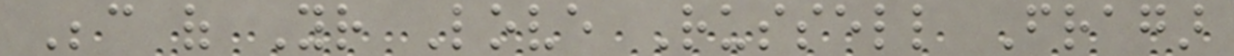Because of Your Love Russell Fragar
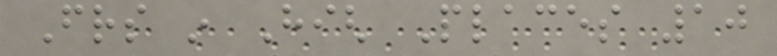Friends in High Places 10
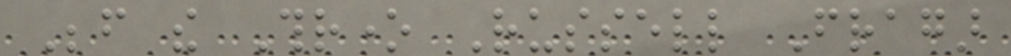Before the Throne Russell Fragar
